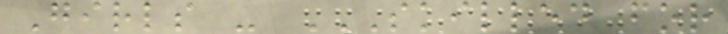Girls - SKILLED FOR
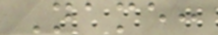Name:
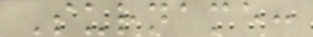Surname:
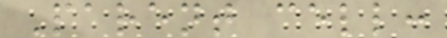Parent cell:
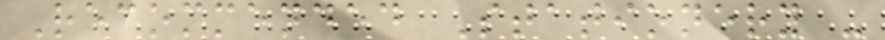Recommended Stationery -
